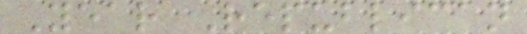Year Republican
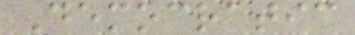Democratic
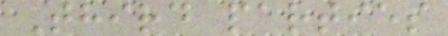Third parties
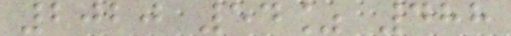2020 54% 488
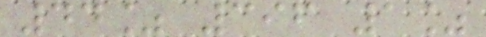44% 396 1%
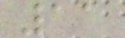11
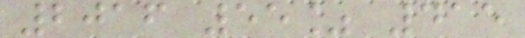2016 55% 415
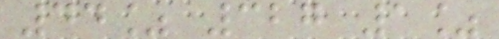44% 327 1%
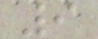9
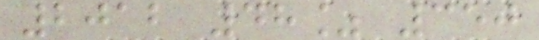2012 48% 350
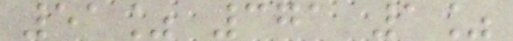51% 371 1%
